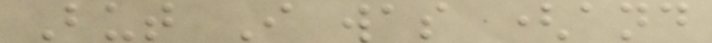But I was (and
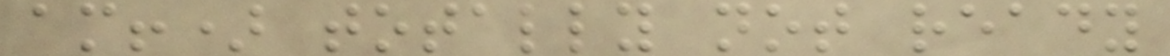am!) totally not ready
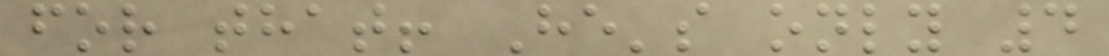for that! He's only 4
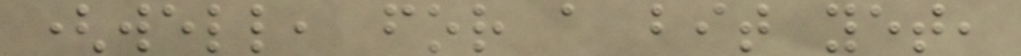(well, for a bit yet,
